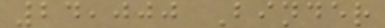24,000 Binder
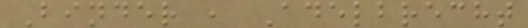Binder , Adelbrecht
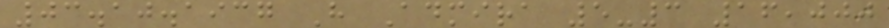03.10.1937 H Admira 5-3 16,000
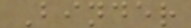Binder
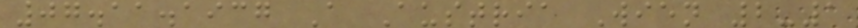07.11.1937 A Austria Wien 2-1
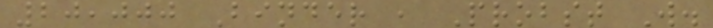20,000 Binder , Probst W.
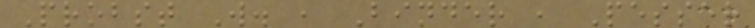Probst W. , Binder , Pesser
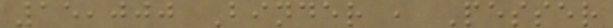15,000 Binder , Pesser
